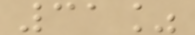31%
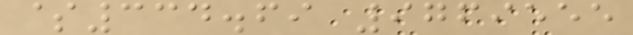$334.69 9769555
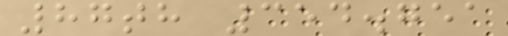87th 354.751
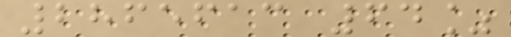2865613 64%
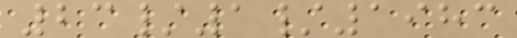23/1/1983
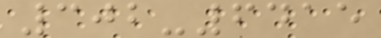302-6415
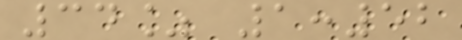34% 1:52
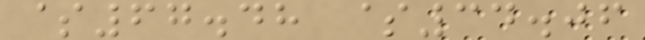$67.48 $34.06
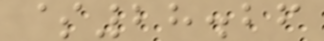$28.26
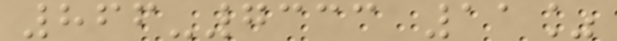866-7333 11%
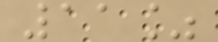11%
